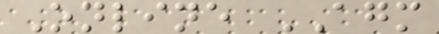Online AGM
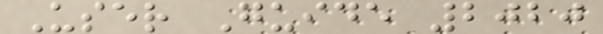User Guide 2020
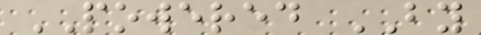POWERED BY
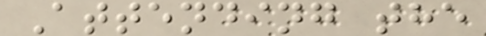Attending the
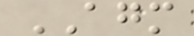AGM
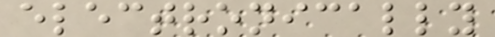electronically
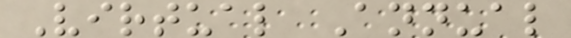Virtual Annual
